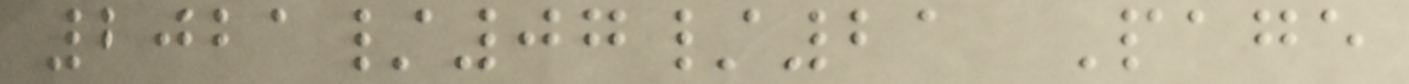2021/07/21 Page
